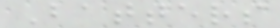Batters
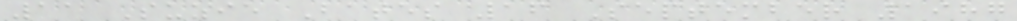11 Suzie Bates 16 September 1987
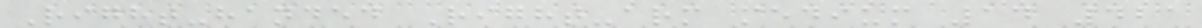Right-handed Right-arm medium 14 421
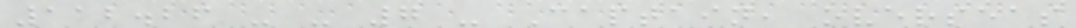112.26 - - 7 - Captain, overseas
